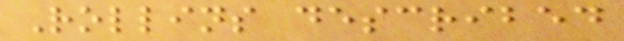Rollins described
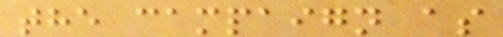the campaign as
